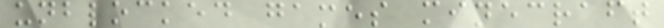unblocked games minecraft
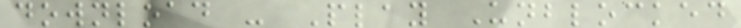download - Play Unblocked
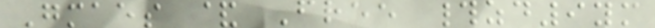Gmaes & Free #zd9ym
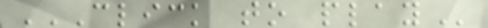CLICK TO PLAY
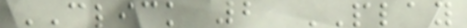CLICK 2 PLAY
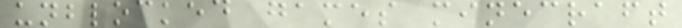unblocked games minecraft
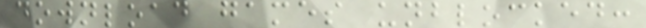download games unblocked:
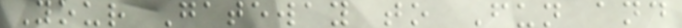Your Gateway to Fun and
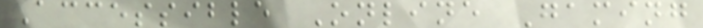Accessible Online Gaming
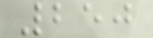250
